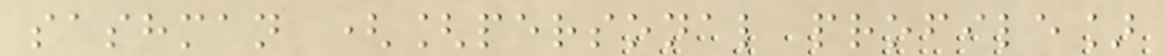sashman ([personal profile]
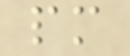pm
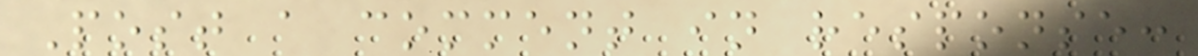Post a comment in response:
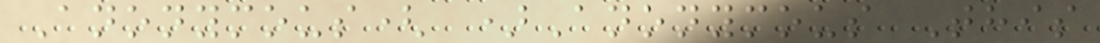Anonymous( )Anonymous This
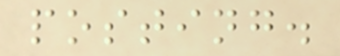posting.
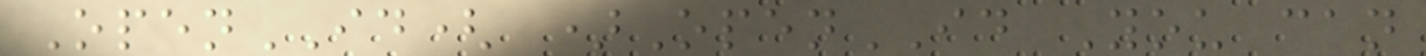OpenID( )OpenID You can
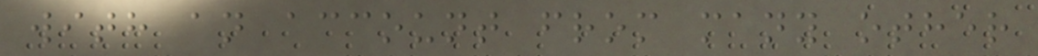with an account from many other
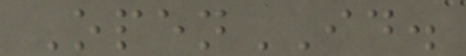OpenID.
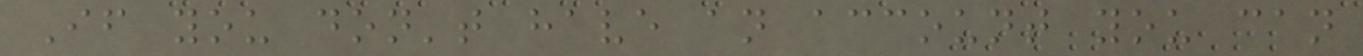If you don't have an account you can
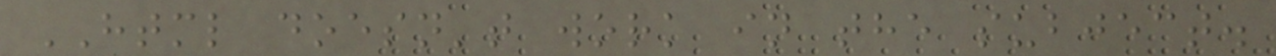HTML doesn't work in the subject.
